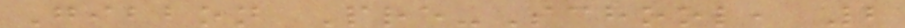Gibbon Pre-School, 2
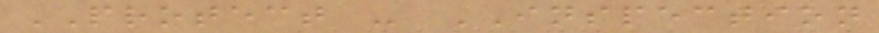PROTECT - INSPECTION
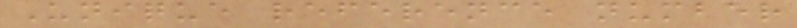Unique reference number
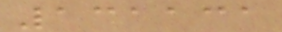131131
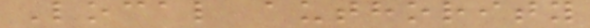Local authority
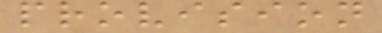provision
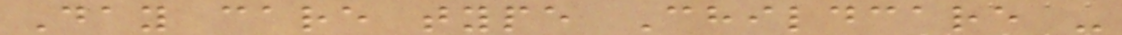Day care type Childcare -
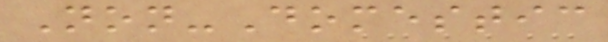Non-Domestic
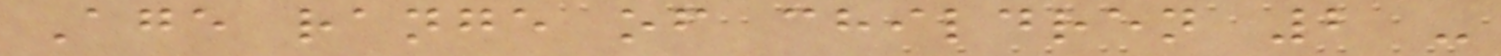Age range of children 2 -
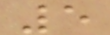5
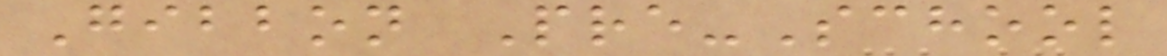Gibbon Pre-School
